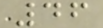46
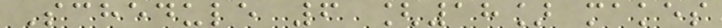Schedule 6 [18] makes
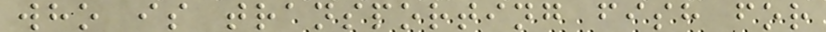who is transporting fish for
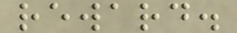reward.
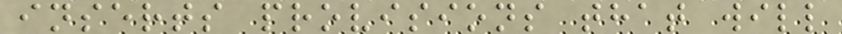inserts provisions that will
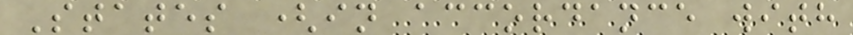States (in accordance with
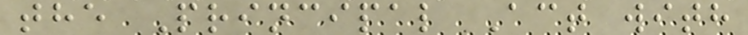the Principal Act with
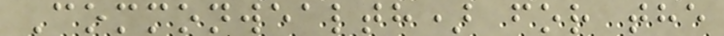Commonwealth) for the
